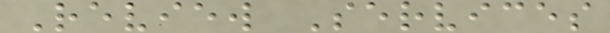Review Services
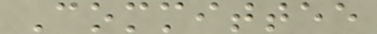Committee
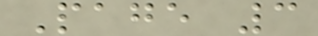Page 3
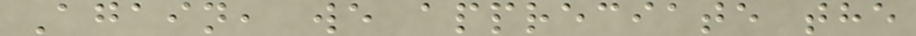Again, we appreciate the
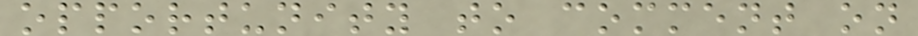opportunity to comment on
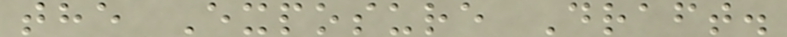the Exposure Draft.
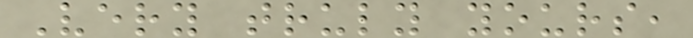Very truly yours,
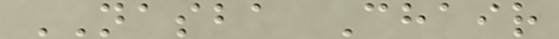NASBA Chair
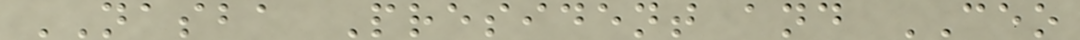NASBA President and CEO
